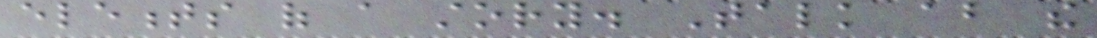elements of a story. Talk about the
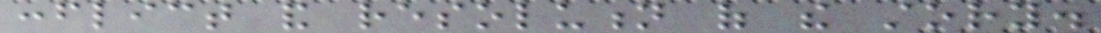conflict and resolution of the story.
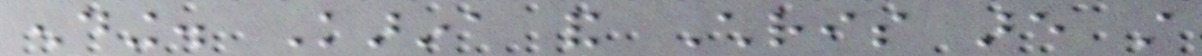ending. Karina and Chris are still
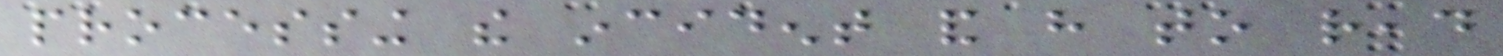processing the incident and have to read
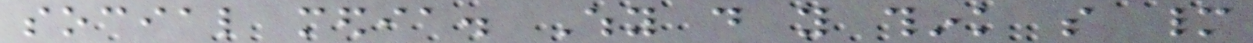social media. Why do you think so many
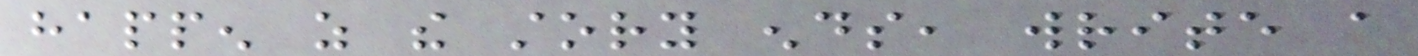happen as the story ends, write a
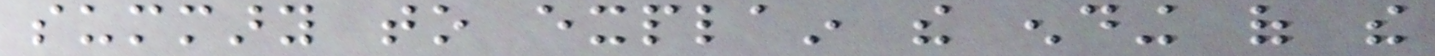summary to explain the ending of the
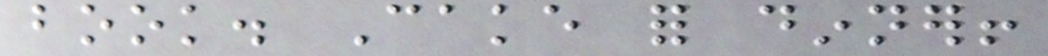book. Cake for dinner!
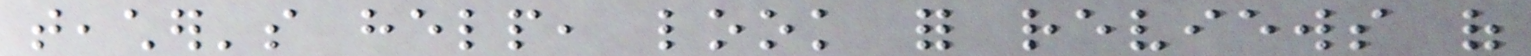teacher's help, look for reviews of
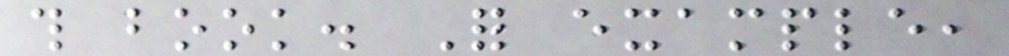this book. For example,
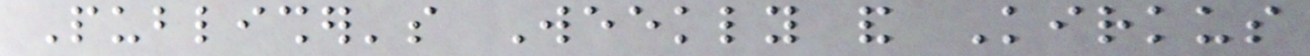Publisher's Weekly and Kirkus
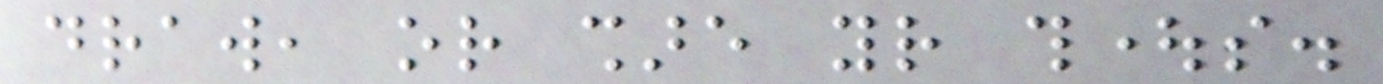draw, or share your thoughts.
